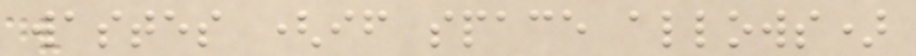wastes (if space allows)
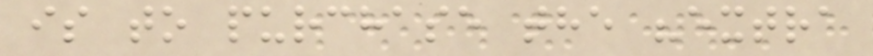is to purchase the "extra
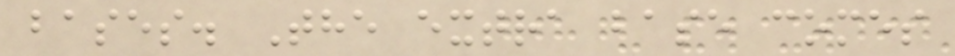bases. The extra base comes
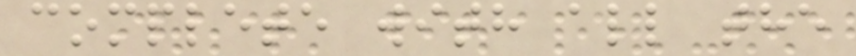complete with all the
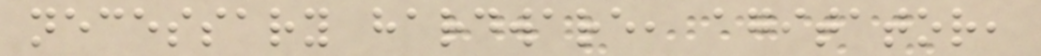necessary hardware, agitator,
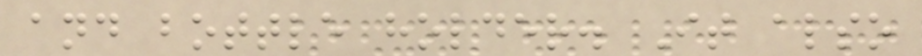and bottle holder. It also
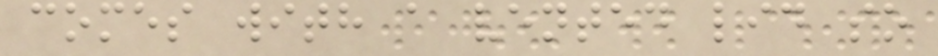comes with a vented lid so
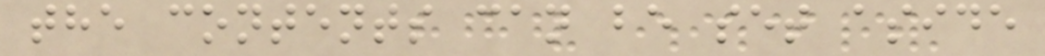the contents can be set aside
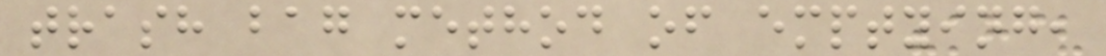trash bag method of emptying,
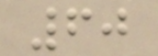60
